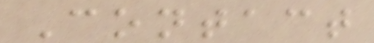Contact
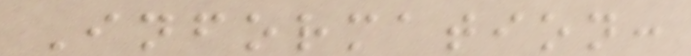Information:
